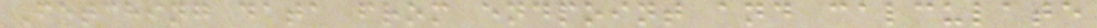Fetching data from endpoint and calculate
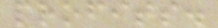profits.
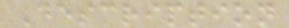Description
